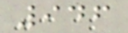946
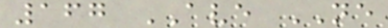167 AVE NE
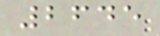2645
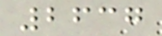2637
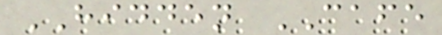HIDDEN CAFE
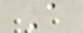A
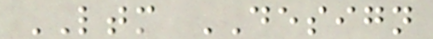LTM DESIGN
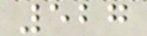527
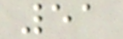51
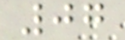07
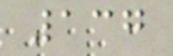137
